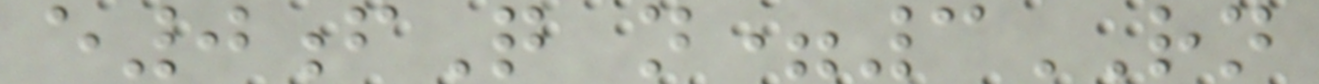e0fQ n=3RN
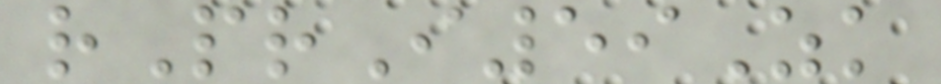rPrI59Zk
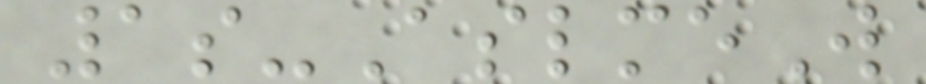1s-AslmeW
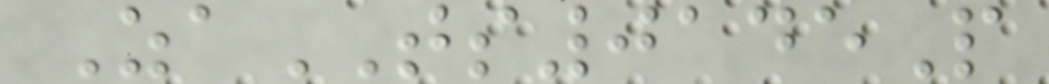ZaTS0145P
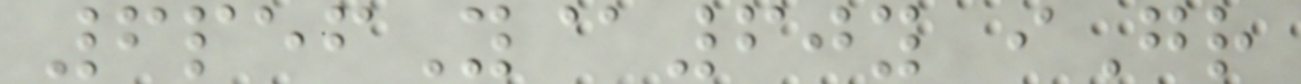6pefY@60y iGr
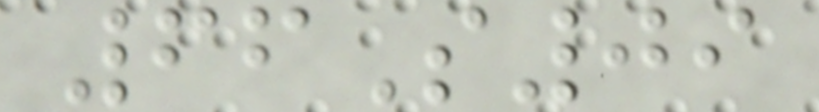66S09
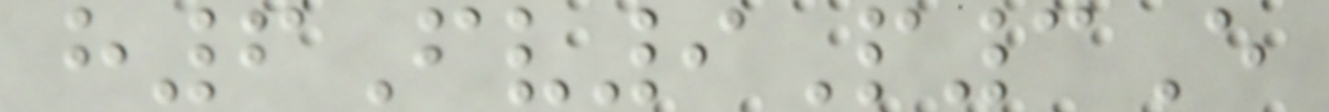h6Fv9P3E
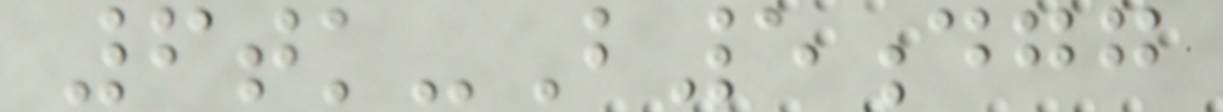6tk-B5dgg
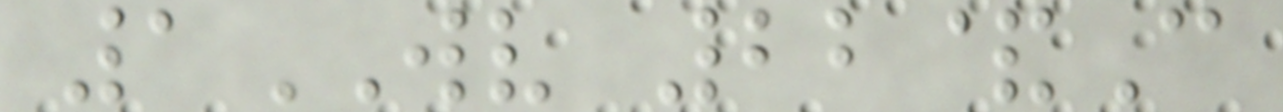1WV 22&C
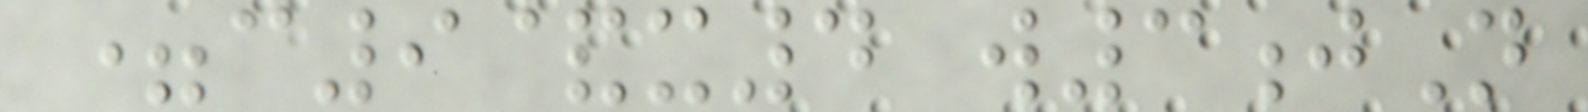=c9&x4 w3jN
